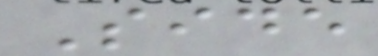Side
